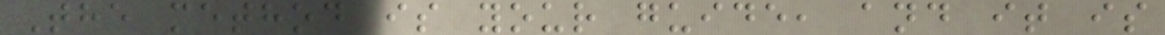The method is your guide, and it is
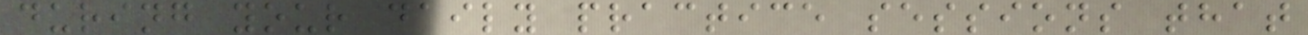during your daily practice sessions that
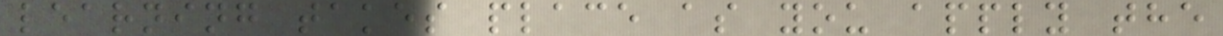learning takes place as you apply the
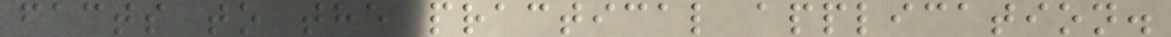facts to the practical application.
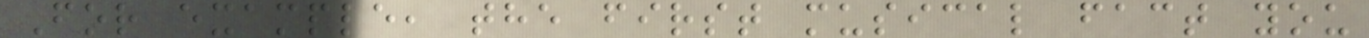For example, the first musical fact you
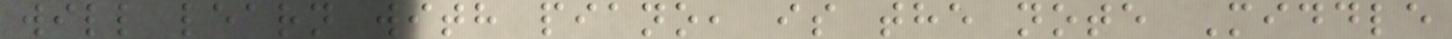will learn with piano, is the note Middle
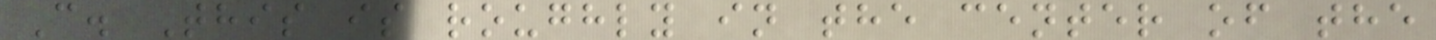C. This is roughly in the center of the
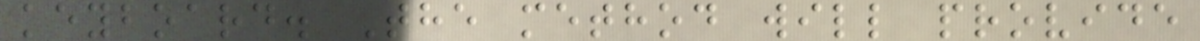keyboard. The method will provide
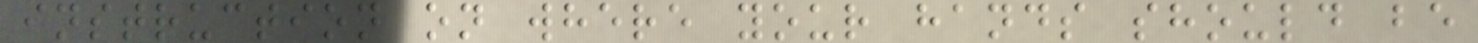instruction on where your hands should be
